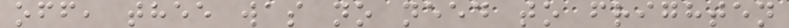off, thee was no need to frighten
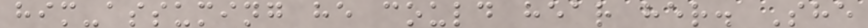him-assuming he could hear her. She
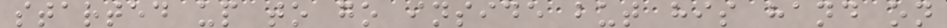started up to go inside but his hand on
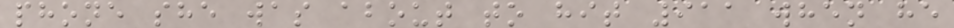phone she was about to hit 911 when he
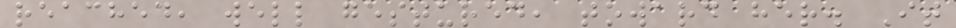reached, well gestured, toward her. It
